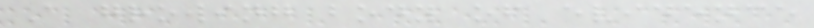A growing body of evidence
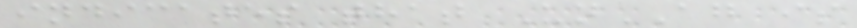indicates that UnAG is
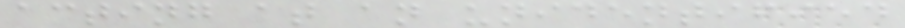acting at an unidentified
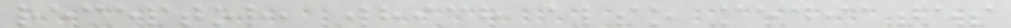receptor, which also mediates
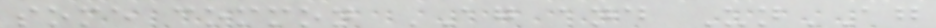some common AG and UnAG
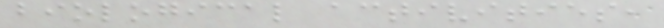biological activities,
